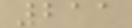211
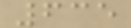635
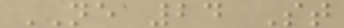NE 24 St
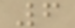6
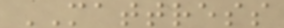MATTRESS
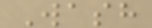Wash
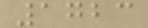1723
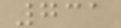731
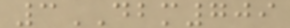3DBM709
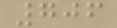706
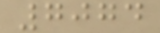7074
